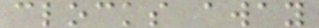clocks away
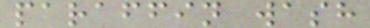paraffin wash
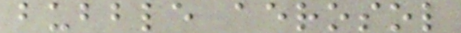bubble aerosol
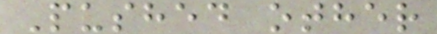Pushed other
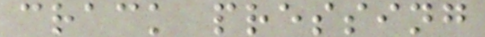crack pressing
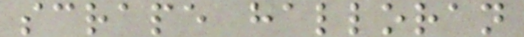scrape halloran
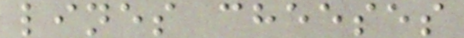lines cheeses
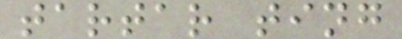tartar ting
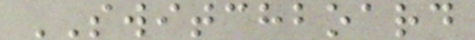SWITCHBOARD
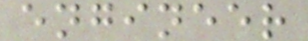engineer
